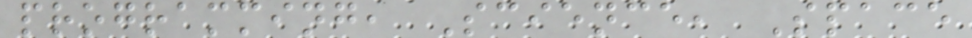programming, Science, Space
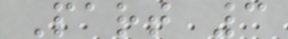Part 3
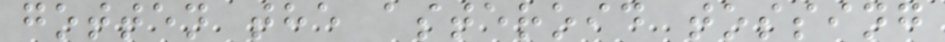gotten the asteroid tossing
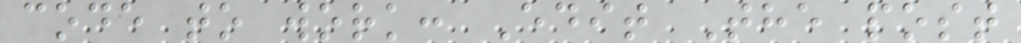code to work: Edit The post
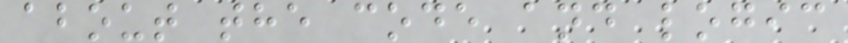about the code and logic
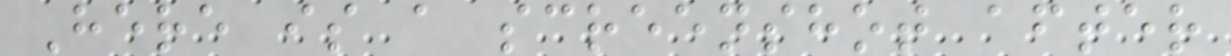Here is a screenshot after
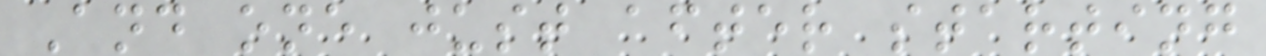And one just after starting
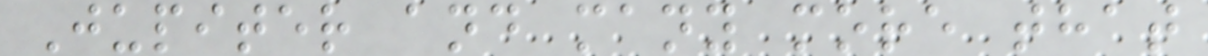Jupiter and many more that
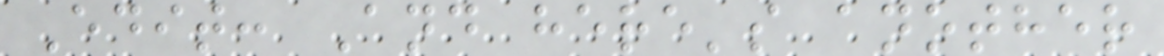Edit: And here's another
